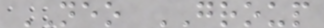NEO GROUP
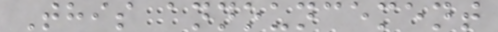This announcement
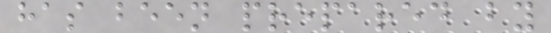has been prepared by
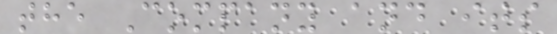the Company and its
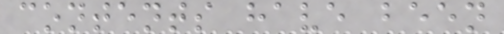contents have been
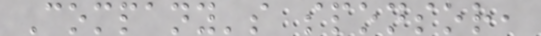Company's sponsor,
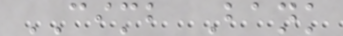CIMB Bank
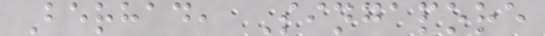Berhad, Singapore
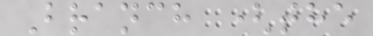Branch (the
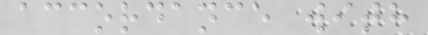accordance with
